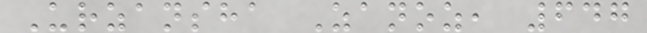Urzansha Zanoz, 647
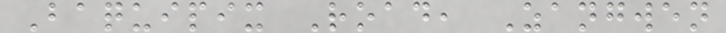Baquipix Road, Zangwen
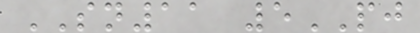SN11 5PJ
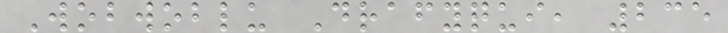Wobwoblu Drafyqui, 235
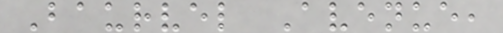Baurvel Avenue,
